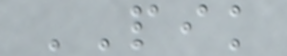PIK
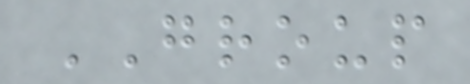GROUP
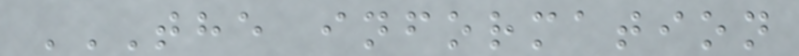THE INFORMATION
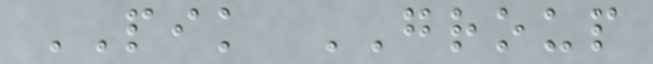PIK GROUP
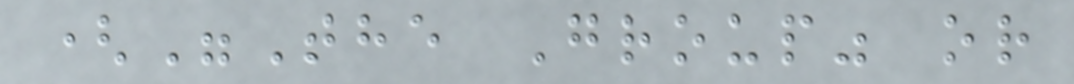("The Group" or
